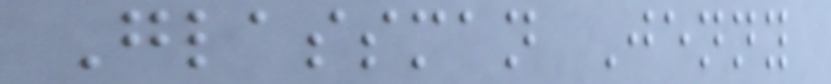Glassman Jenny
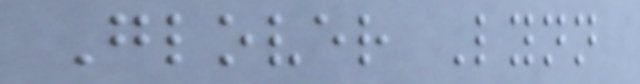Glover Lynn
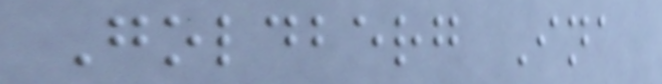Goldberg Ina
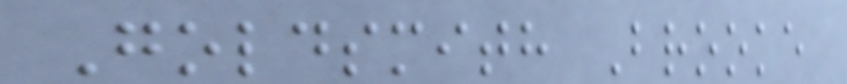Goldsmith Brooke
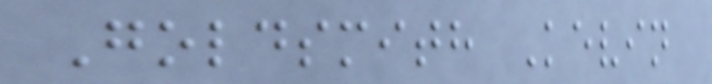Goldsmith Kevin
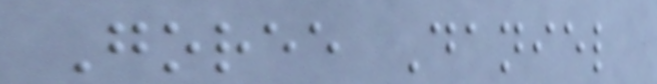Goree Daniel
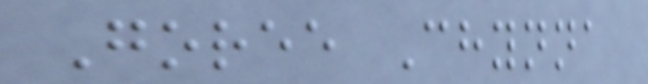Goree Chynna
